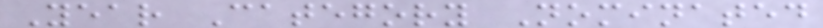Year Category Nominated
